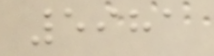5981
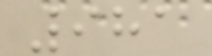981
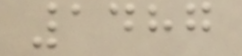1487
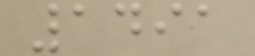1491
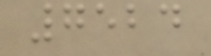7524
